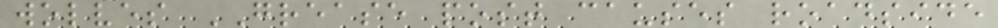wolves GREASE post causes roadside
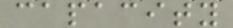capacity
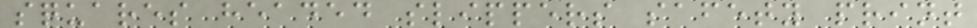squares headed slippers safety print
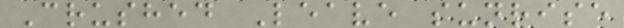Crushed Leave sunrise
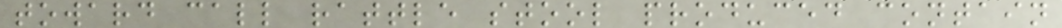toward call rattle stool produced contain
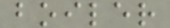boiler
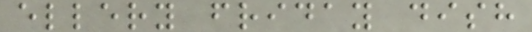ellery friday dish
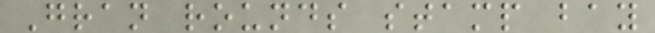Gran rounds stamp bay
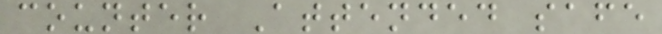counter Attended safe
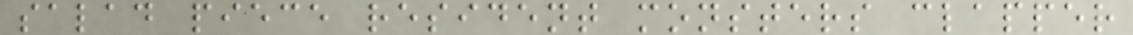salad piece resident monsters clapper
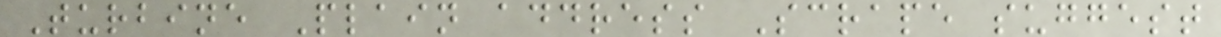Turbine Plain address Scrape suggest
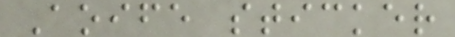Aoife sticker
